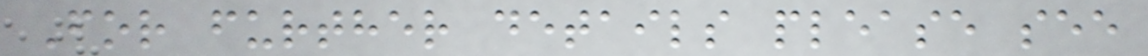For further details please see
